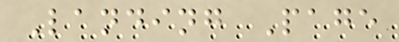Landing Page
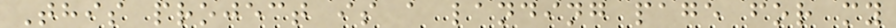This project is a landing page for my
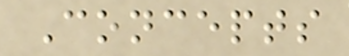Concepts
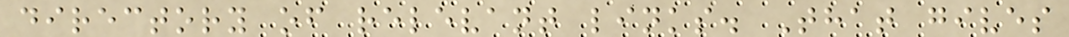directory of relevant links. That gives
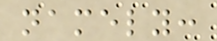namely:
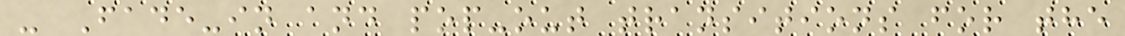- Fade-in and pop-out transitions for the
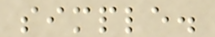simple.
